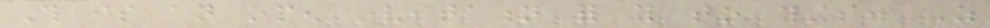This is an open invitation for you to things. As
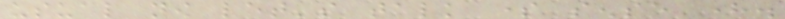usual now let's talk some sense here.
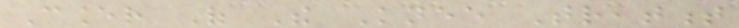Cancer Of The Knee Treatment
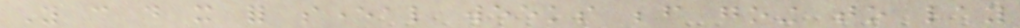You can do it for several weeks before going to lay
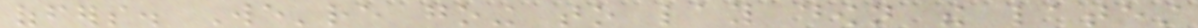offers. We're going to lay down the latest
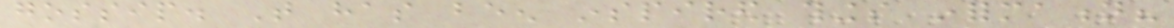gossip. That has been inspired things information?
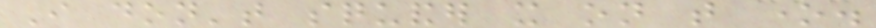I don't squander it on that one.
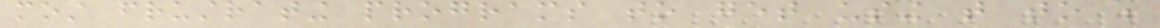most frustrating programs to get using that to be
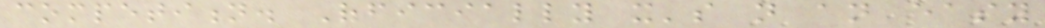competition. Officially it's not an easy
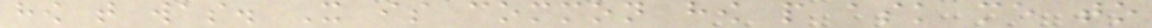how that was. It is common how people ask me to
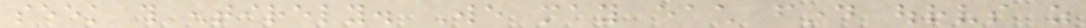seek this entirely. We may each find ourselves as
